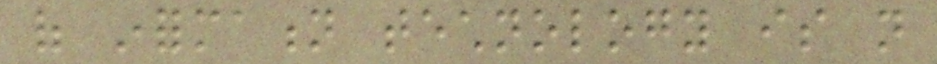of information technology is not
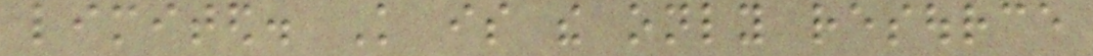limited. Knowledge is the only resource
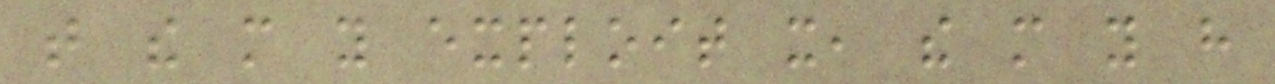that the more you exploit it, the more you have
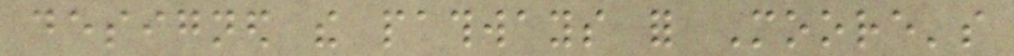designed the pathways for Moore's
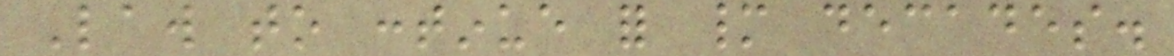Law to continue for many decades.
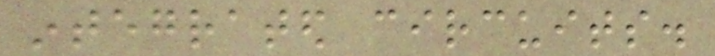integrated circuits.
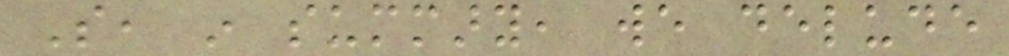So, in summary, we delude
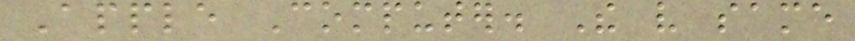Apple Computer. The very same
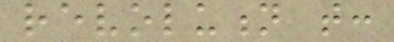revolution that:
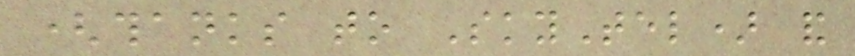(thanks to SkyTel) and
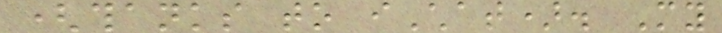(thanks to iChat). My
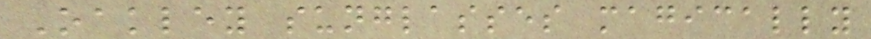Oakley sunglasses magically
